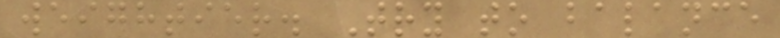weightier. Try to balance
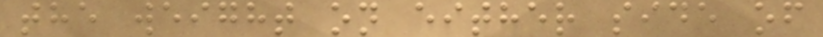the weight on either side of
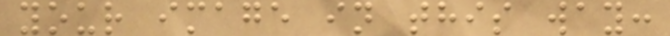your image in this way:
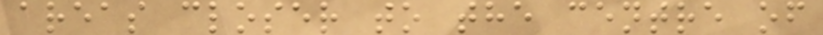areas closer to the centre of
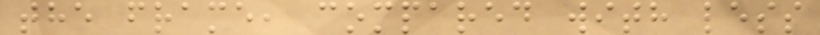the frame, compared with less
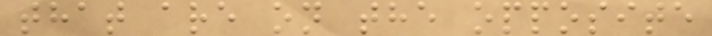that are on the opposite
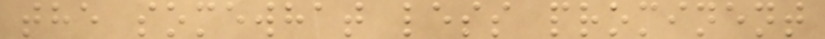the somewhat less prominent
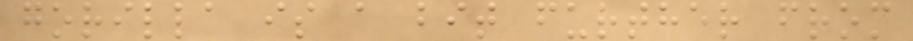gorilla is a bit further from
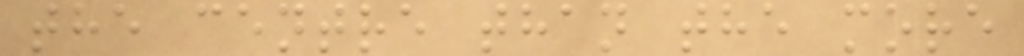the centre than the more
